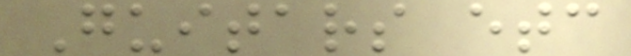Guitars etc
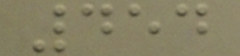454
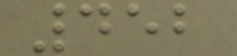452
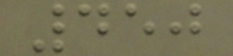450
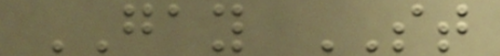GAY ST
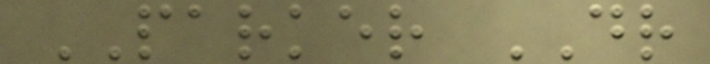PARKER DR
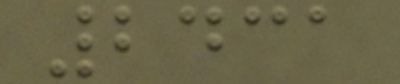2431
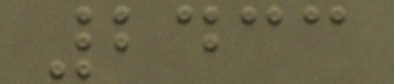2433
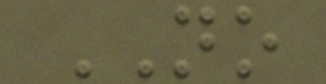NO
